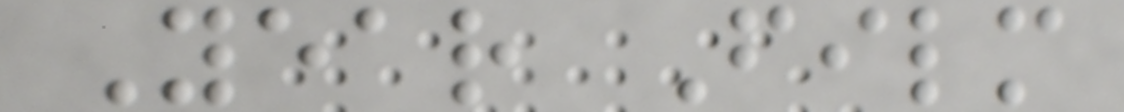Year Film
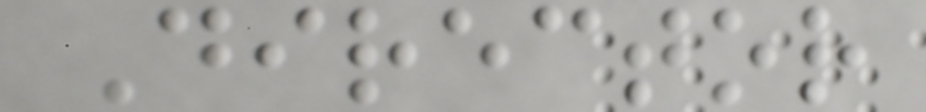Director
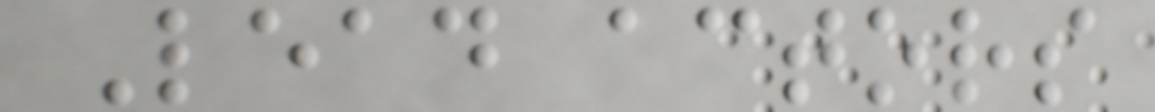Lead actors
